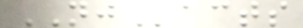NJacts
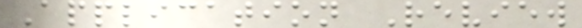Application Review
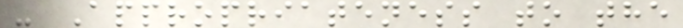- Appropriateness to the
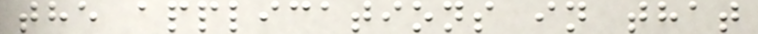the applications in that
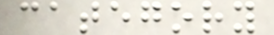category
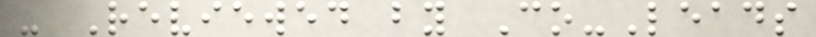- Reviewed by Co-Leads
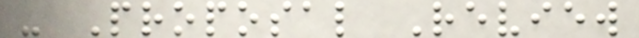- Proposal Review
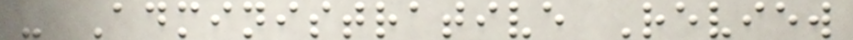- Administrative Review
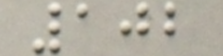102
